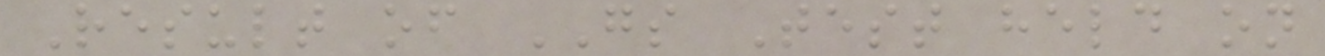Result of GS Test held on
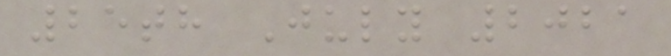25th July 2021
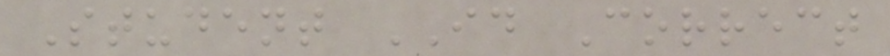Student ID Correct
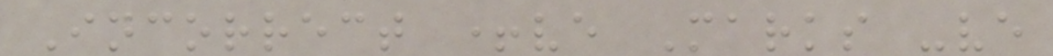Incorrect +ve Marks -ve
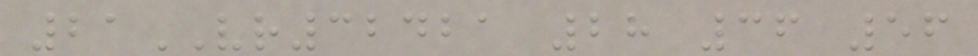21VR32421 28 36 56
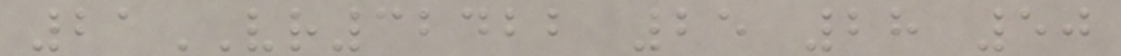21VR32422 25 28 50
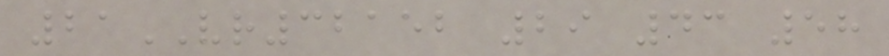21VR32152 29 43 58
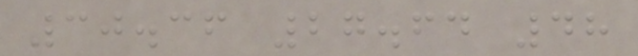30.36 27.64 48
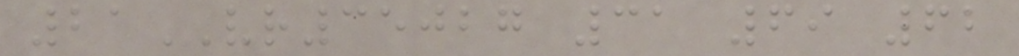21VR35027 31 69 62
